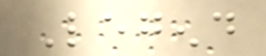Legend
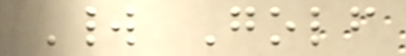World Golf
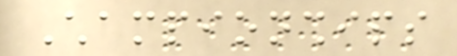Championships
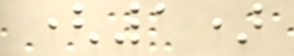(1)
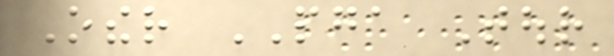Other PGA Tour
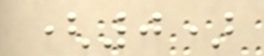(0)
